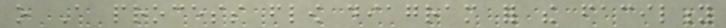o A process flow diagram for the facility
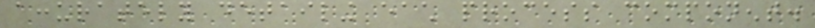accurately detailing each process component.
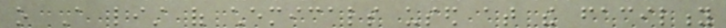o A list of chemicals used at the facility
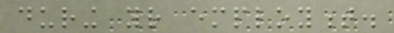during your employment.
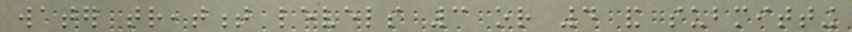water treatment levels 3 or 4 and submitting
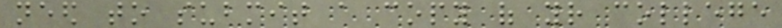need to submit a copy of your college
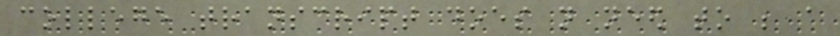college transcript does not need to be a
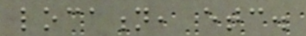location, etc.
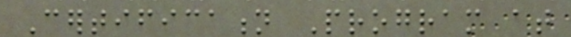Certification Program at
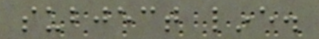subject line.
